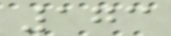173
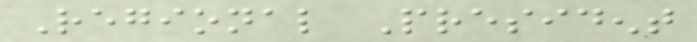Regional President
